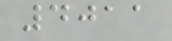4011
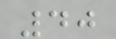40
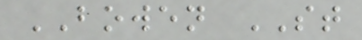BOWEN ST
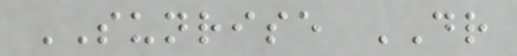SUNRISE DR
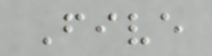Five
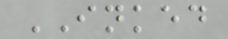INKED
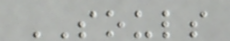SOULS
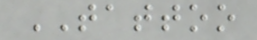TATTOO
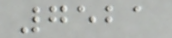7521
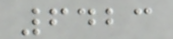6423
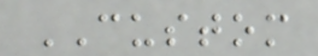CUSTOM
